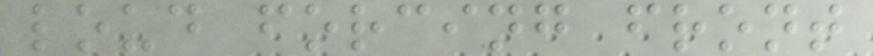loud forcing front
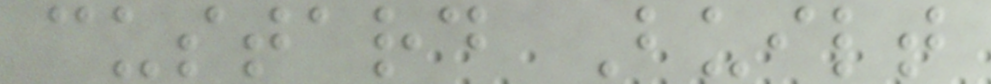custard Built
